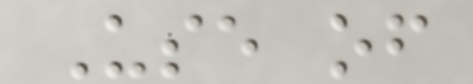Use of
